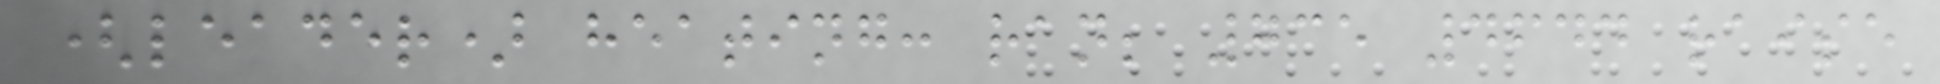(leader) heating: ran; 735 4644 raise
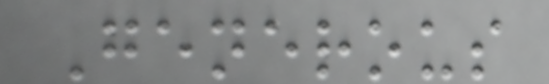Generous
